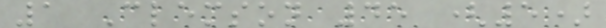1 Clemson 45 (5)
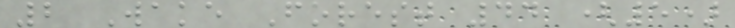2 Wake Forest 44 (5)
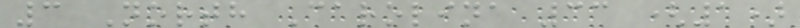3 North Carolina 33 (1)
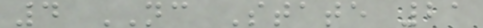4 NC State 21
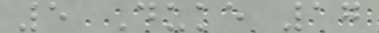5 Duke 17
